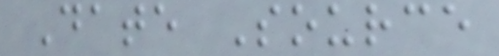Date Source
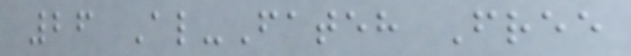26 Al-Fateh Free
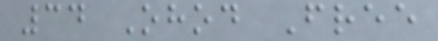34 Ohod Free
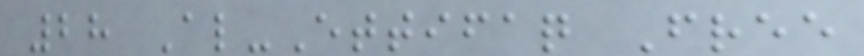28 Al-Ettifaq Free
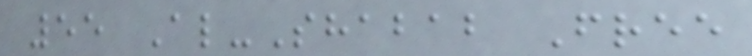55 Al-Shabab Free
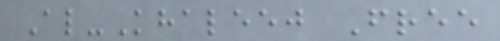Al-Khaleej Free
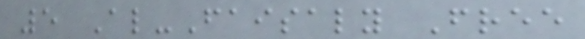5 Al-Faisaly Free
